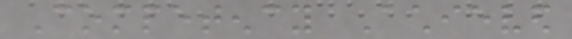Competency Achieved
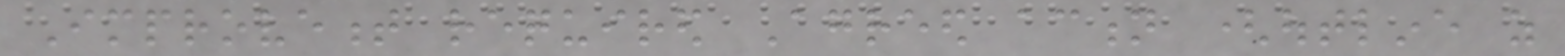Improvement required Agreed action (outline as
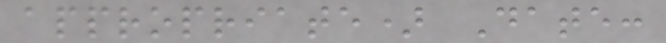appropriate) Date:
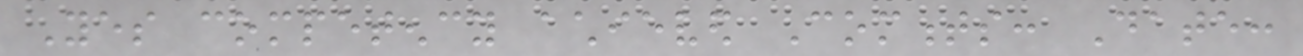Yes competency achieved Comments: Date:
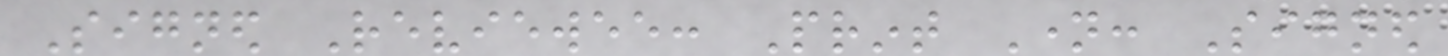Signed Reviewee: Print Name: Signed
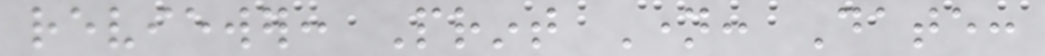reviewer: Print Name: Date:
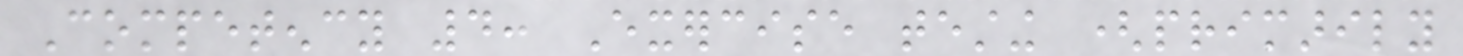Competency 4: Exercise testing (primarily
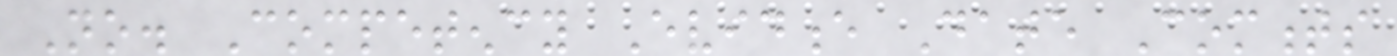No. Competency Evidence Date Comments
